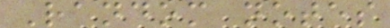Random notes
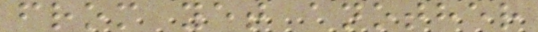from yet another
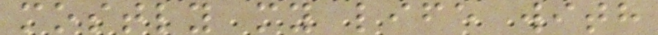mostly my life with
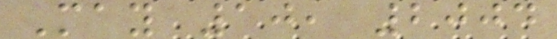May 10, 2004
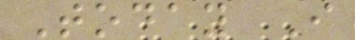Today I
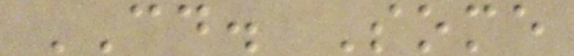CD. Some
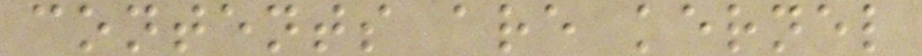contents are kernel
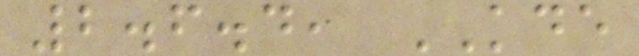2.6.4, KDE
